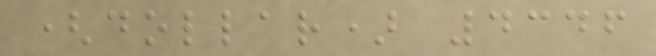(dollar) 4346
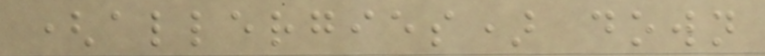(allergies) down
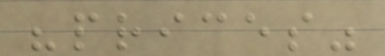"prices"
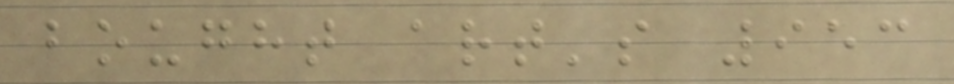bought art's 953
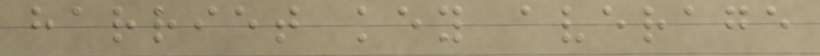harriet key average
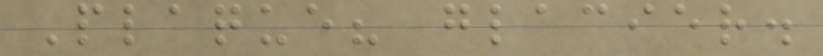Plaque? glacier.
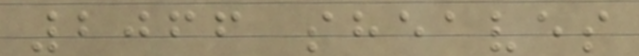2066 sheaves
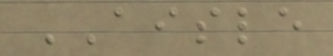AISLE
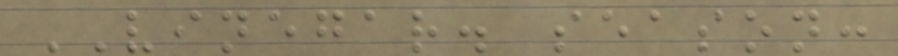VINEGAR. season:
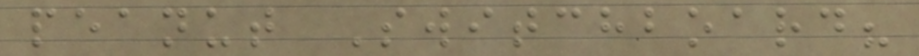peanut Switchboard?
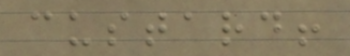custard!
